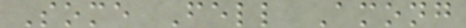Some Fell Among
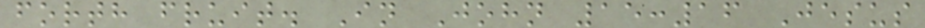forth fruit. In John 15:16 Jesus
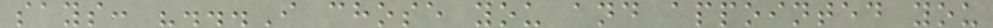says: "...I chose you and appointed you
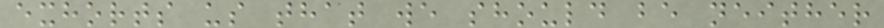exhorts us that we should be neither
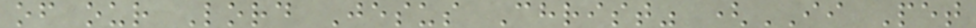of our Lord Jesus Christ" (II Pet
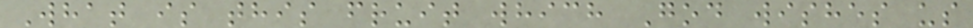What is this fruit which God wishes us
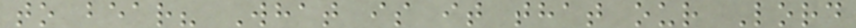to bear? What is it that our Lord
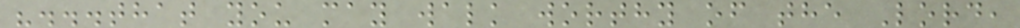"...that you may walk worthy of the Lord,
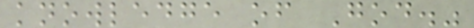knowledge of God."
